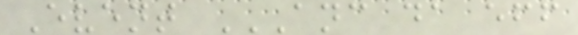Event ANC DA EFF
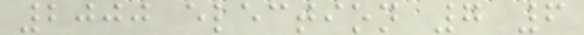2000 election 7 6
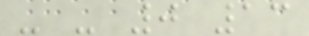- - 0 13
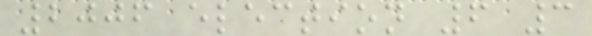2006 election 6 3
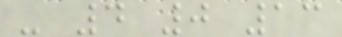- 4 0 13
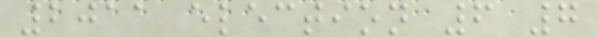2011 election 6 7
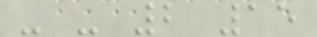- - 2 15
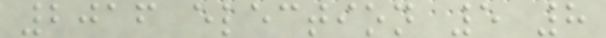2016 election 5 8
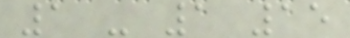1 - 1 15
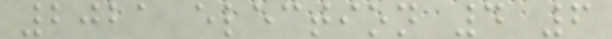2021 election 4 6
